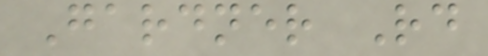Gardner Rd
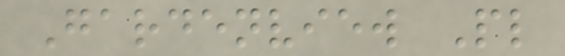Gardenview Pl
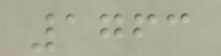1763
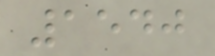1540
